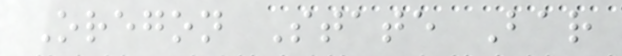Oregon State Bar
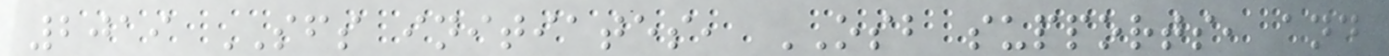2019 SFS initiates, OSB supports, and
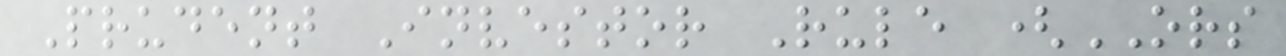Prudent Investor Rule (ORS
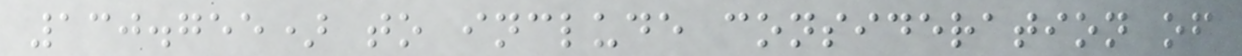130.755) to include consideration of
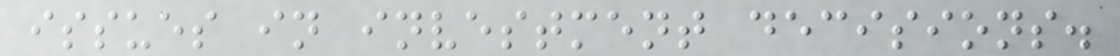issues in investment decisions.
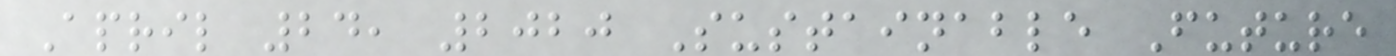April 24, 2020 Sustainable Future
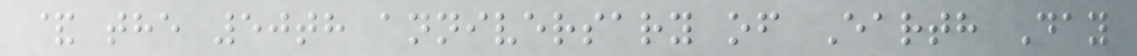& the 50th anniversary of Earth Day
